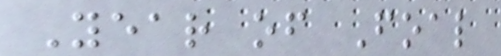Year of Foal
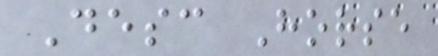Desc Horse
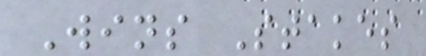Wins Stakes
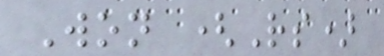Won (Rs)
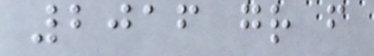2016 gr f
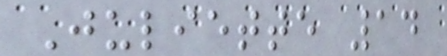Juliette 14
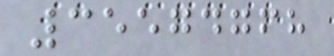35574768
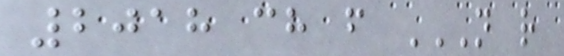2018 ch f N R
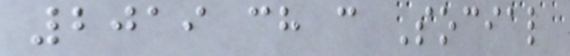2019 ch c Social
